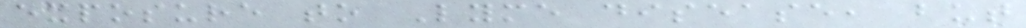exposure to Lyme disease, but
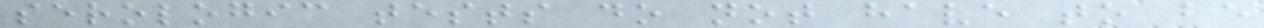serologic tests do not have to be
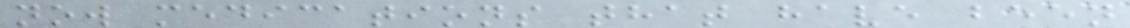now medications that have been
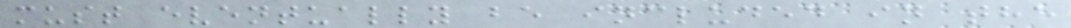must eventually be included in the
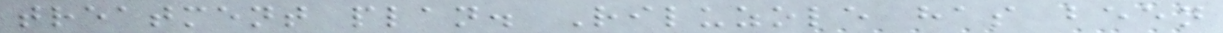treatment plan. Riluzole has been
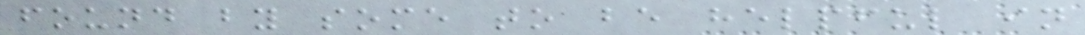found by some to be helpful in
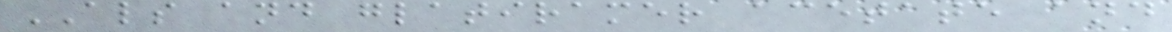ALS and glatiramer acetate and
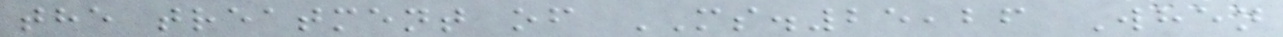the treatment of MS.25,26 When
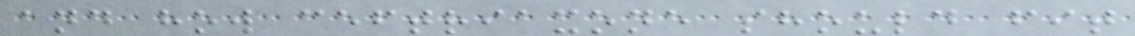and how ceftriaxone should fit
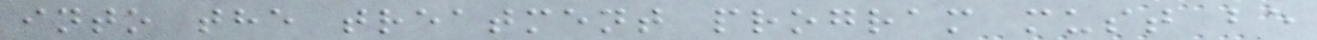into the treatment program must be
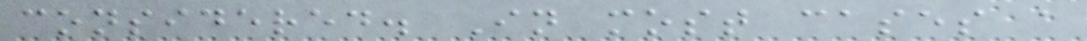considered. In most cases a
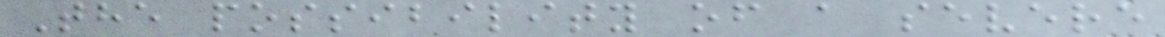The possibility of a severe
